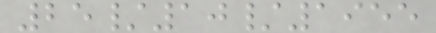25/10/1955
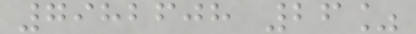7982608 26%
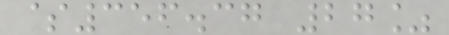$356.37 27%
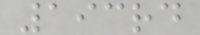193rd
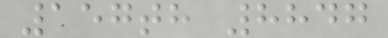157th 8847
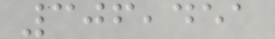306,451
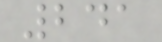241
